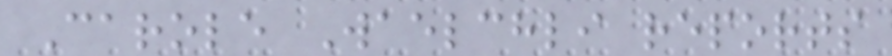Carole Waelchli reports
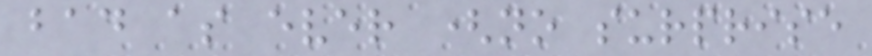bad as ever (no surprise
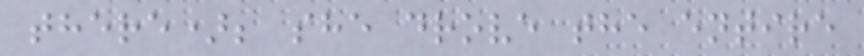there); she drove the entire
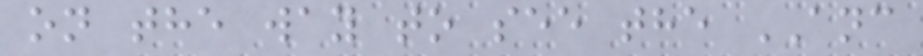on the way to see the ANC
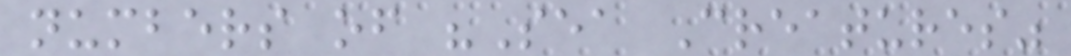numbers of "Sea Creatures"
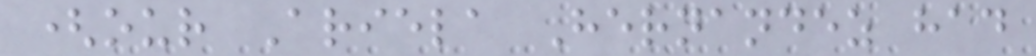(our Ariela Hernandez had
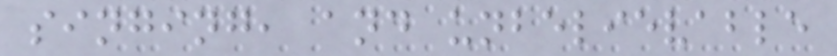singing, and unbelievable
